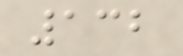132
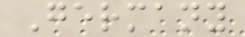Germany
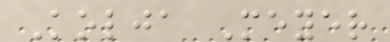Kolja Meyer
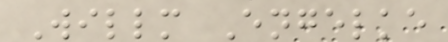Willm Engelke
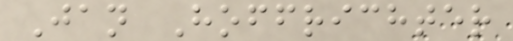Jan Hoffrichter
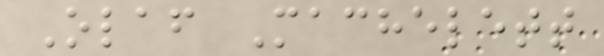Olaf Machelett
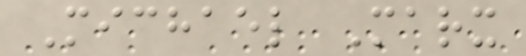Michael Marx
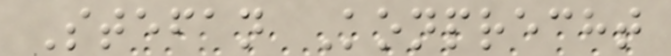Stefan Konprecht
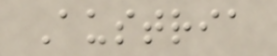Austria
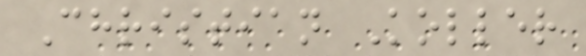Christian Koller
